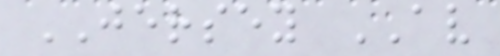JERSEY AV
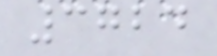3724
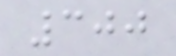300
